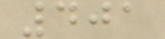401
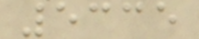5335
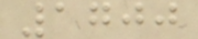1700
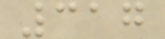317
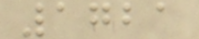1721
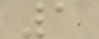1
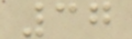37
